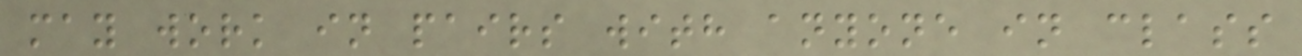may work in pairs with anyone in class
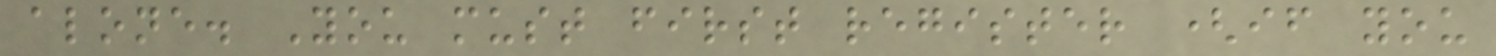alone. You must first register (if you
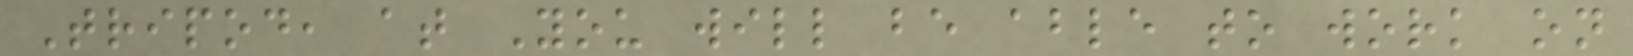Tripod, at You will be able to work on
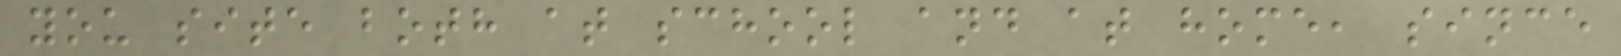you site both at school and at home, since
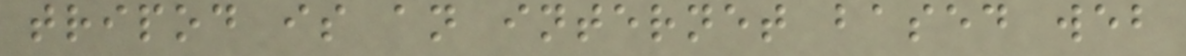tripod is an internet based web
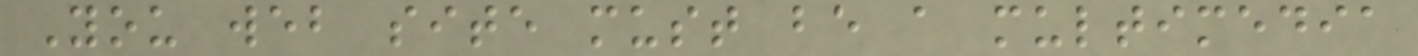You web site must be a multimedia
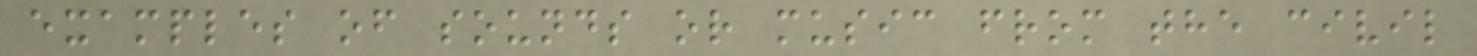examples of sounds or music from the civil
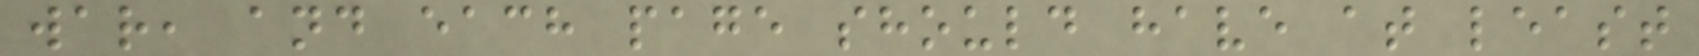war, and each page should have at least
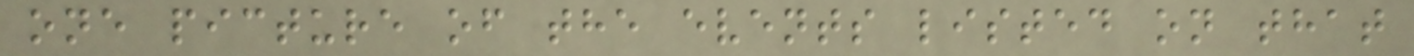one picture of the events listed on that
